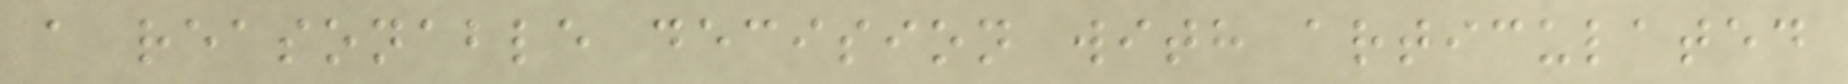a reasonable decision with articulated
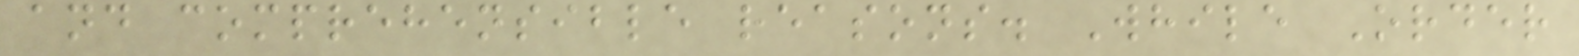and comprehensible reasons. While Order
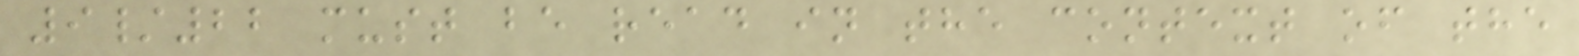9/22 must be read in the context of the
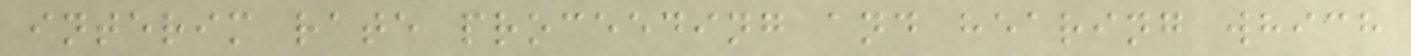interim rate proceeding and hearing which
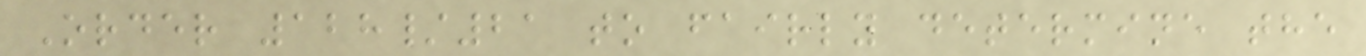Order 128/21 to fairly determine the
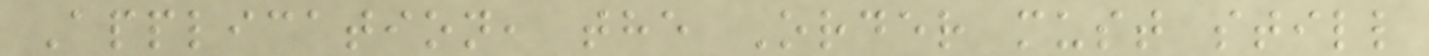Application, the Order must still
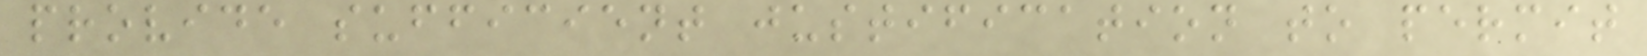provide sufficient justification to permit
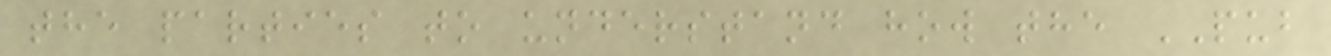the parties to understand how the PUB
